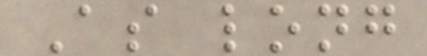As long
